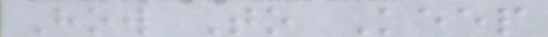How To Keep
